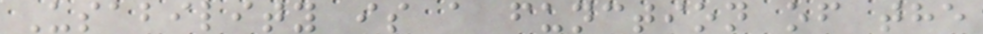Usability is a function of the
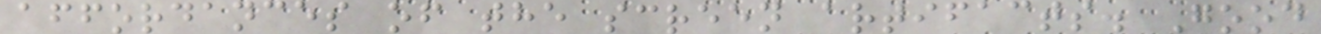affordances of the screen artifacts. Good
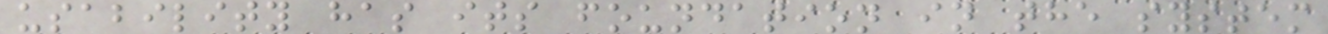usability has its foundation in the system
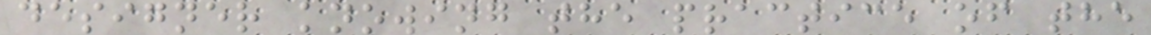designer knowing the practice of the
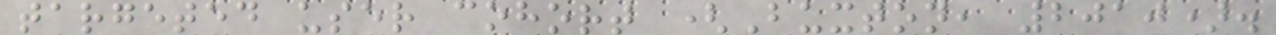targeted user cohort (Buxton, 2010).
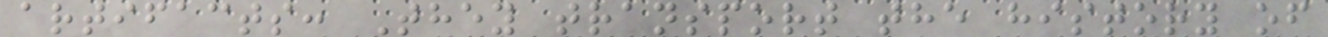artifacts: They transport the history of
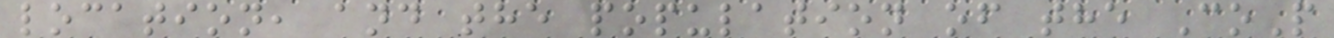location, and the population of the CoP
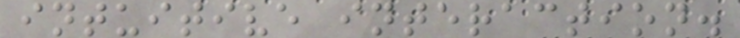intuitive interaction.
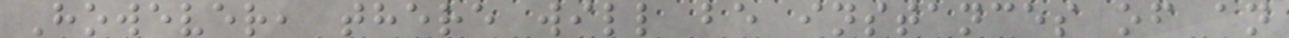However, there will be instances of an
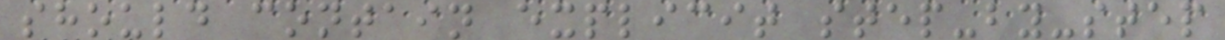should contain explicit step-by-step
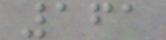161
